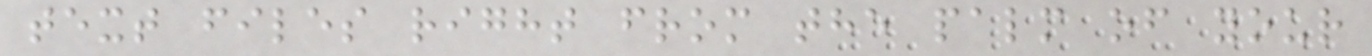text files right from the palm of your
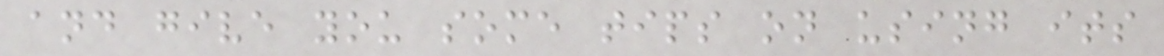and give you some tips on using its
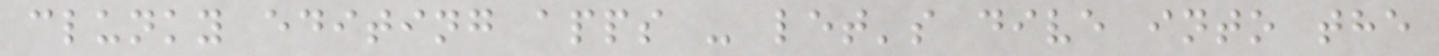clunky editing apps - let's dive into the
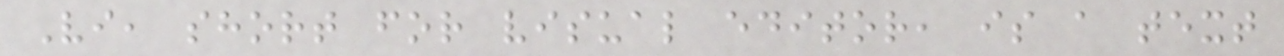Vi, short for visual editor, is a text
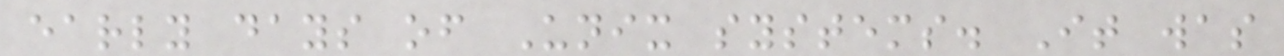early days of Unix systems. It was
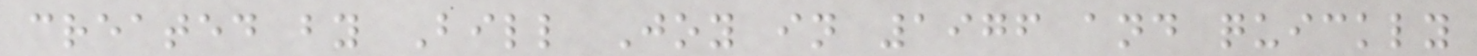created by Bill Joy in 1976 and quickly
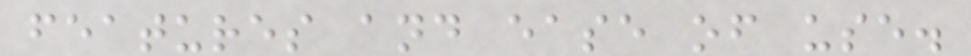features and ease of use.
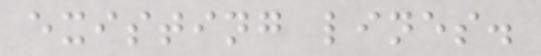existing lines.
